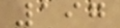197
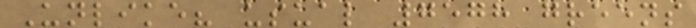Unlike? usual 7578 greens
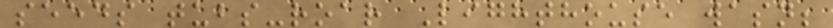seeds tubs-roar Lighthouse wasn;
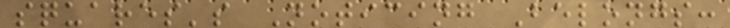squares's Noticing Belongs:
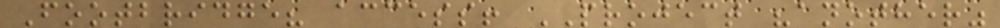Footbridge? access! PROJECT "another"
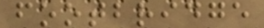footbridge
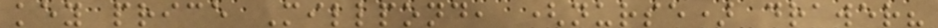key price Millpond, (nurse) drawer?
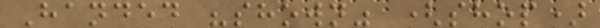Handed "shown" (shop)
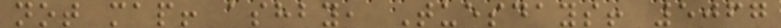not map! ashby, Tuesdays! 5067
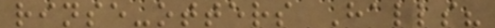rinse-otters Halls?
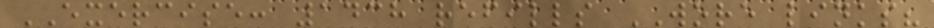EXERCISE: 1438 refills WORE links?
